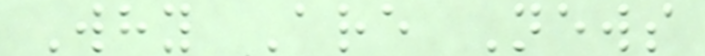Why Are News
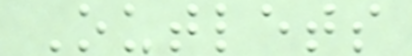Outlets
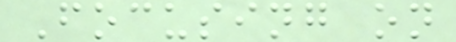Focusing on
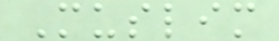Muslim
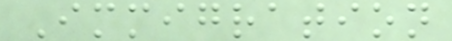Immigration
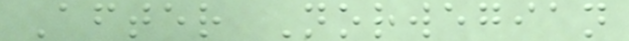After Norwegian
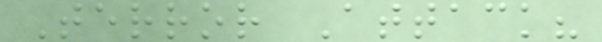Terror Attack?
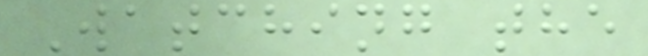Watching the
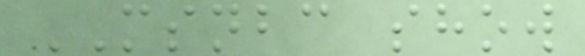MSNBC show
